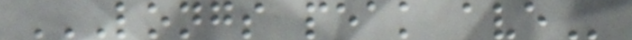LONGS PEAK AVE
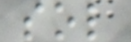sol
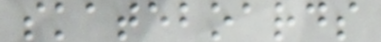skateboards
